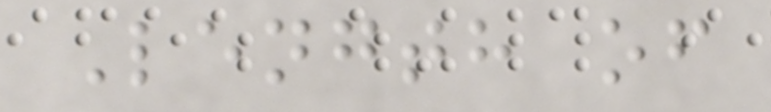Length of
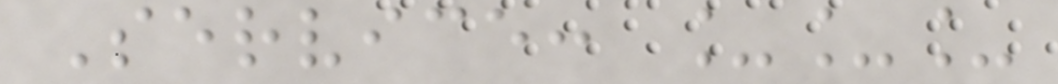Service: ___
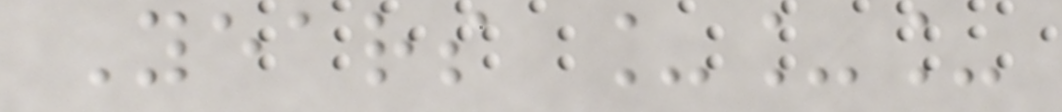Years ___
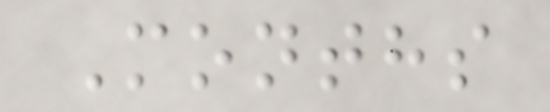Months
